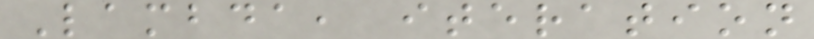Lambda, iteration
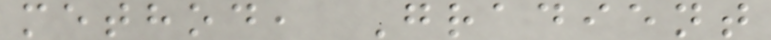method, Gradient
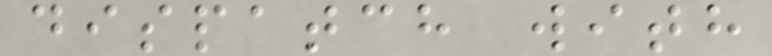dispatch with
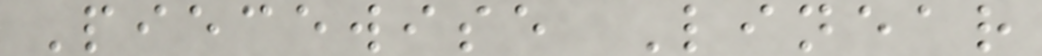Piecewise Linear
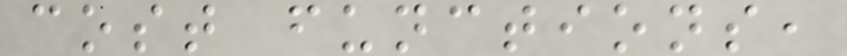cost functions,
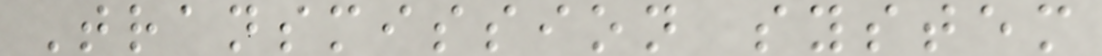Transmission system
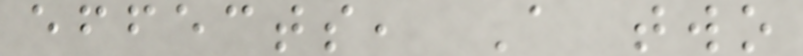effects, A two
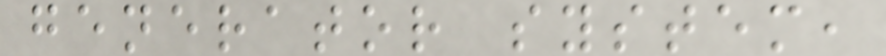generator system,
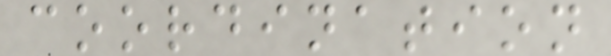coordination
